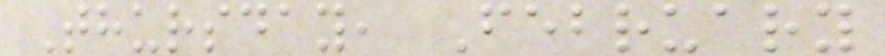Thursday, February
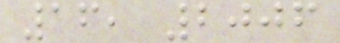16, 2006
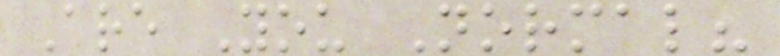Are You Normal?
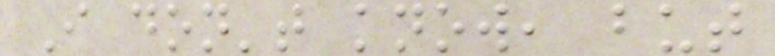I don't know, but
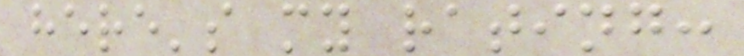here's my rating:
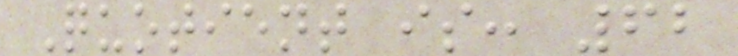Quotient is: 62
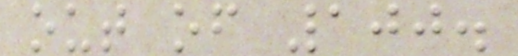out of 100.
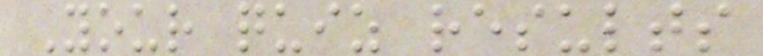Your quiz results
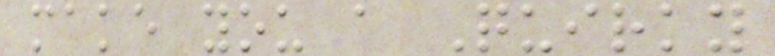make you a Quirky
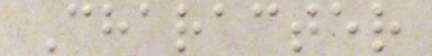Character
